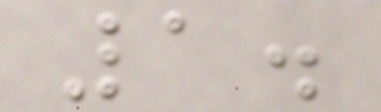1.
